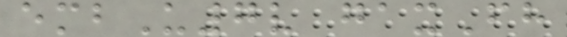embU7v gaxFh
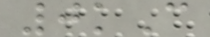0kC
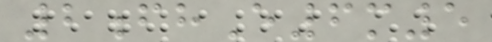2fhE6m5
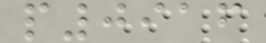p0916
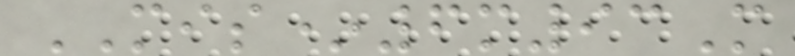MIS*6m93M
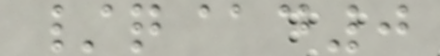/q@d0
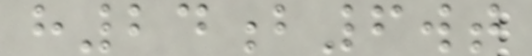h24b6wt
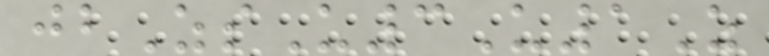jbZsU3U1Z
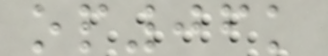op06k
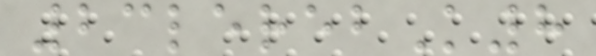23lerebK8
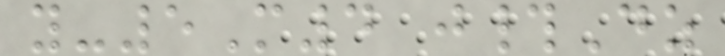y-5M4 j#Dz
